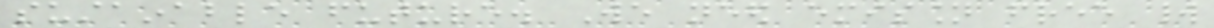sustainable future. We need emission free world
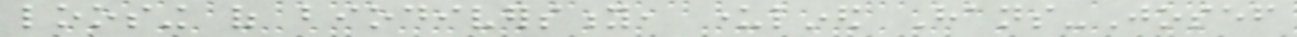loosing of biodiversity, underlined Hans-Josef
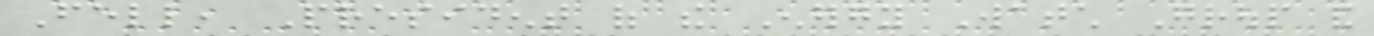Fell, President of the Energy Watch Group and
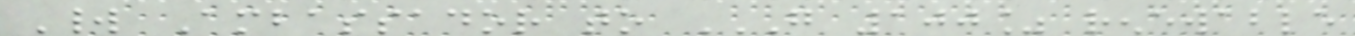World Ambassador to GO 100% RENEWABLE
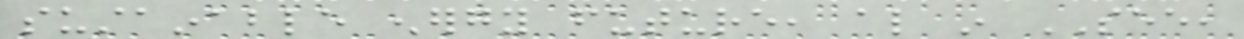sustainable energy future, also in SEE,
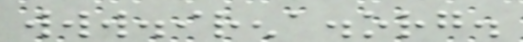www.irena.org.
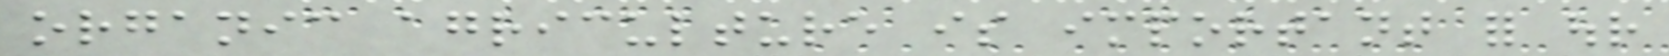organic agriculture is important for our
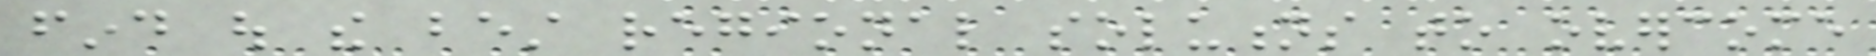find out the best regional solutions to overcome
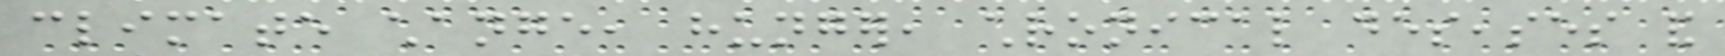climate change, hunger, chronical deseases and
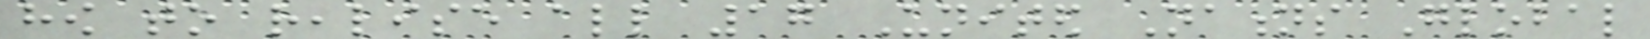how to realise all 17 United Nations Global
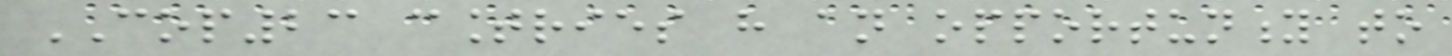COP23 countries have an opportunity to
